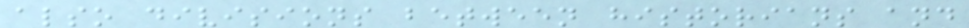also divisions between historians and
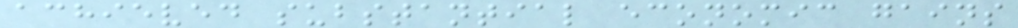achieved substantial economic gains
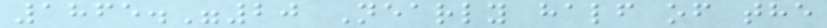1865."20 Nearly half of the
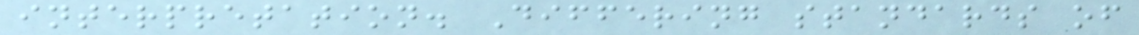interpretation. Differing standards of
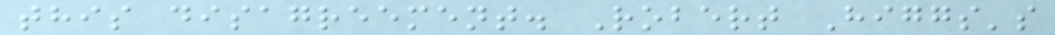this disagreement. Robert Higgs's
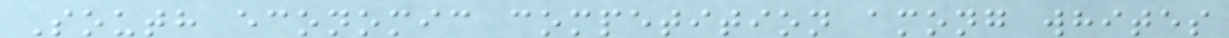South economic competition among whites
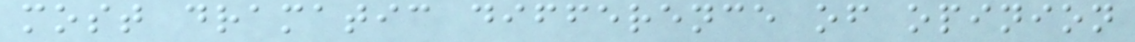most dramatic difference of opinion
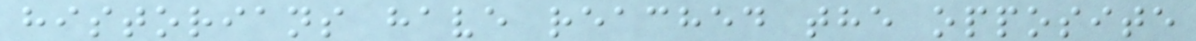historians have reached the opposite
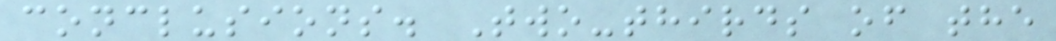conclusions. Two-thirds of the
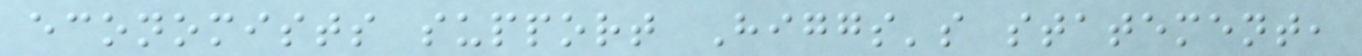economists support Higgs's statement,
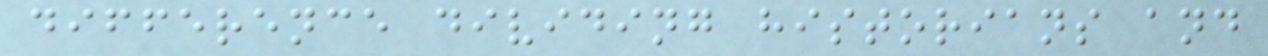difference dividing historians and
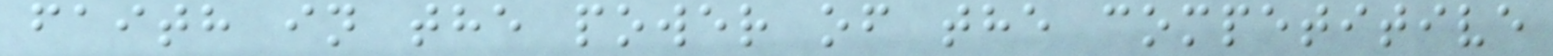faith in the power of the competitive
